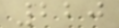220
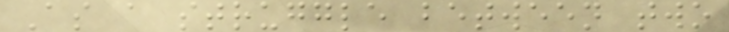As a struggle between two
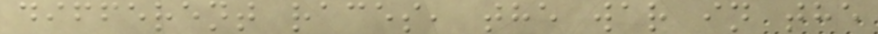different races, the war in the
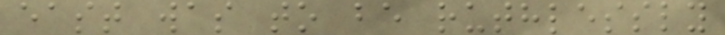east was to be ruthlessly
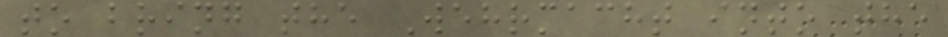to bring the Wehrmacht into the
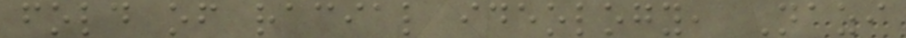fold of racial ideology, Nazi
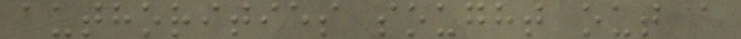authorities sought out a
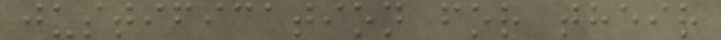justification for their
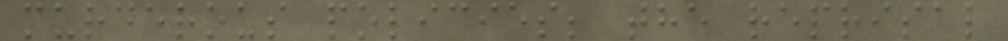murderous policies; the reprisal
